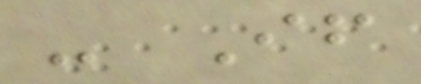- If
